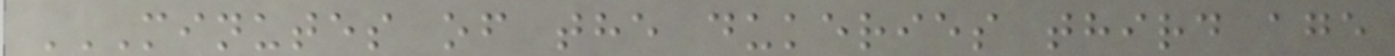MINUTES OF THE DUKERIES THIRD AGE
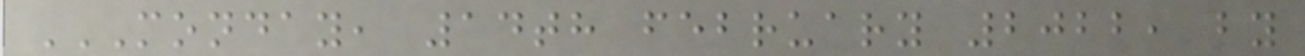MONDAY, 14TH FEBRUARY 2022, BY
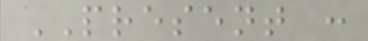PRESENT :
